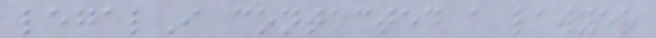legalI contacted a lawyer
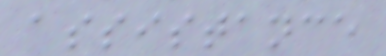assistance
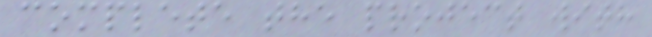complete the project with
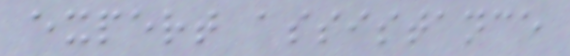expert assistance
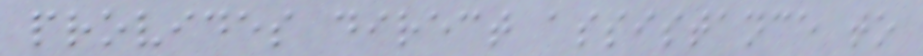provides direct assistance to
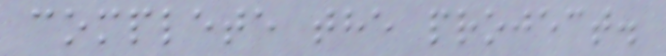complete the project.
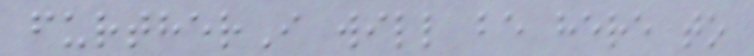furtherI will be here to
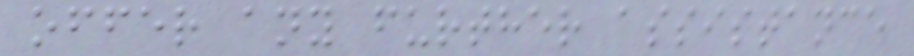offer any further assistance
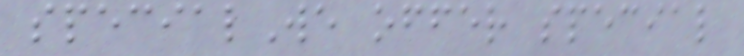specialWe offer special
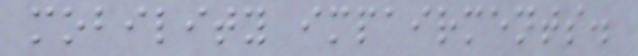mobility impairments.
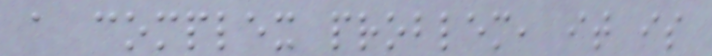a complex problem, it is
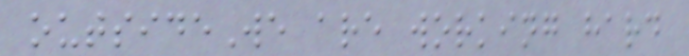outsideWe are working hard
